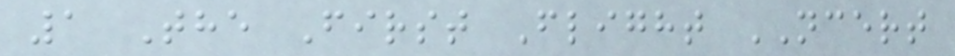1 The First Flight NCERT
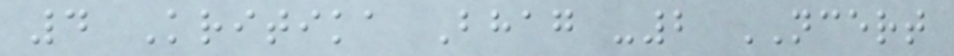4 Kritika Bhag -2 NCERT
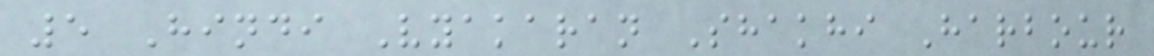5 Hindi Vyakaran Shakhi Harbour
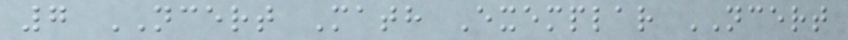7 NCERT Math Exemplar NCERT
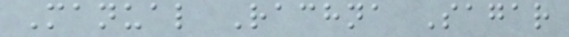Manual Rachna Sagar
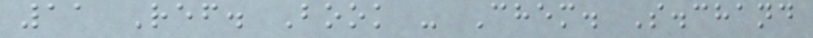11 Ref. Book - Chem. S.chand
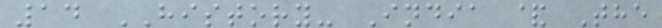14 HISTORY- India & The
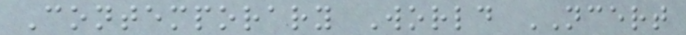Contemporary World NCERT
